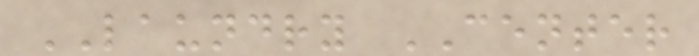LAUNDRY CENTER
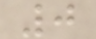0
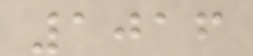1016
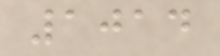1014
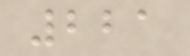221
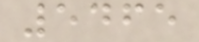5465
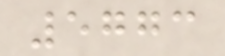5773
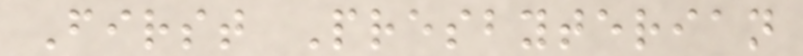First Presbyterian
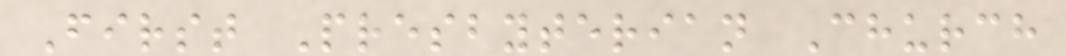First Presbyterian Church
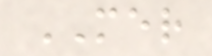MER
